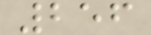256
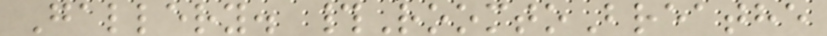Gallery. #RoomtoBreathe
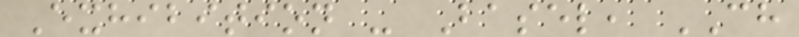Exhibition - Basel, CH
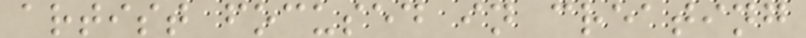artist focused in creating
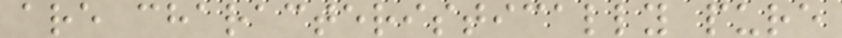are characteristically pure
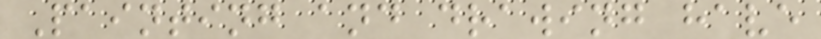Painting and drawing have
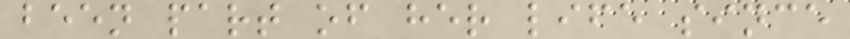been part of her life since
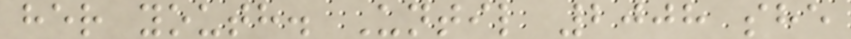her youth. Until 2008 she
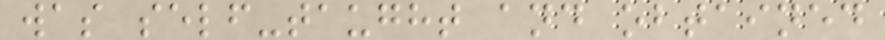was self-taught and obtained
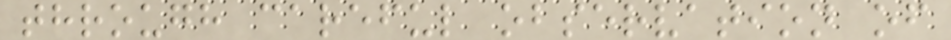through careful observation of
